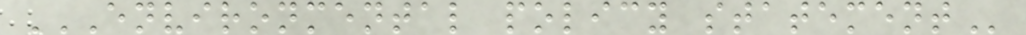ENVIRONMENTAL POLICY STATEMENT
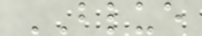BLUE
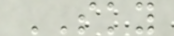SKY
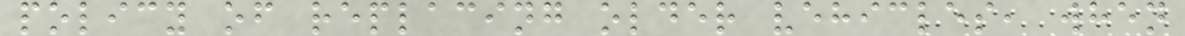policy of replacing older vehicles, when
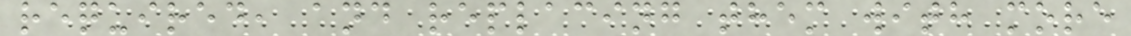required, and replacing them with more
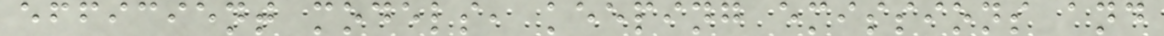efficient models, keeping emissions and
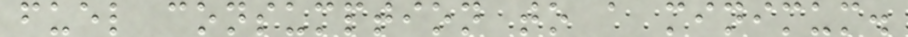fuel consumption to a minimum.
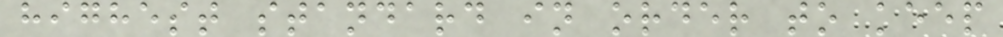highest standard in order to keep
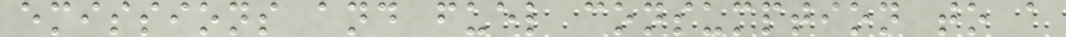emissions and fuel consumption to a
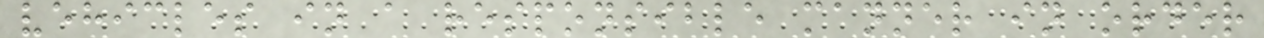vehicles in a responsible manner in order
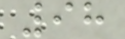98
